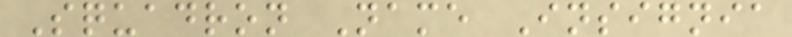Squadron Name Insignia
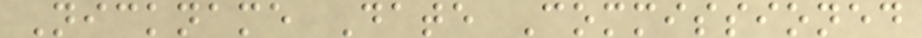Nickname Date Commissioned
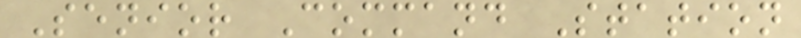Senior Command Station
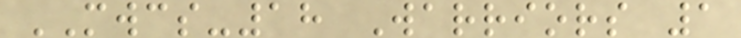MWCS-18 Warriors 1
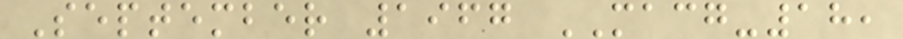September 1967 MACG-18,
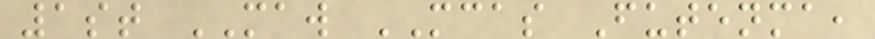1st MAW MCAS Futenma,
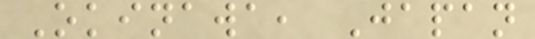Okinawa, Japan
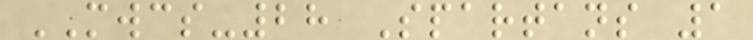MWCS-28 Spartans 1
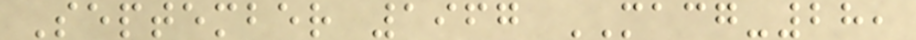September 1967 MACG-28,
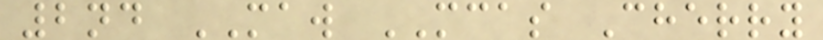2nd MAW MCAS Cherry
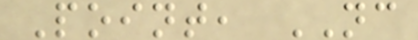Point, NC
